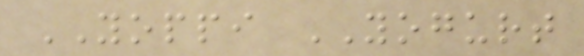YOPPI YOGURT
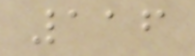116
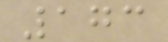173
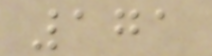171
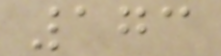173
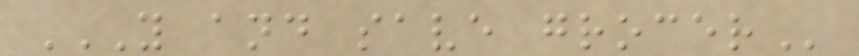Y AND SAVE GROCER
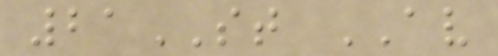21ST AV
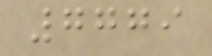7779
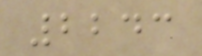2243
